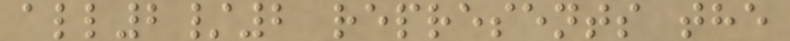all2/2 represents the
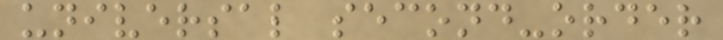universal second-order
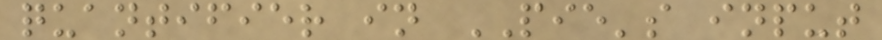quantifier in PIE's input
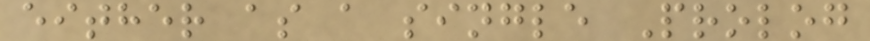either as a single Prolog
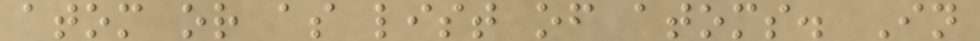atom or as list of atoms. In
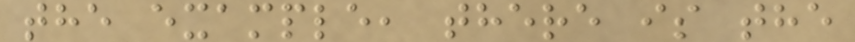the example, there is the
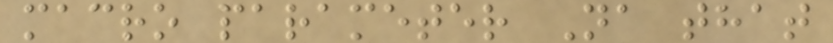macro parameter Na that
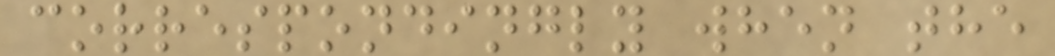correspondingly when the
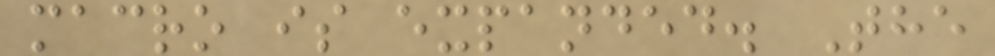macro is expanded. The
